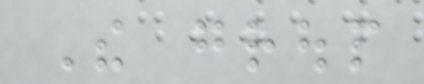The group
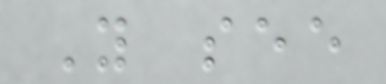You see
